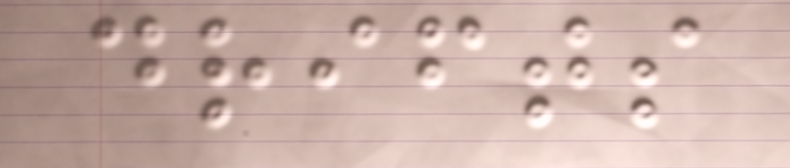drifts
